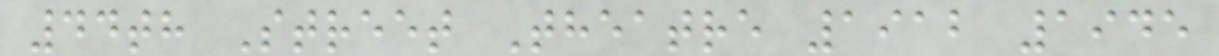44th Street Theatre 1912 1945
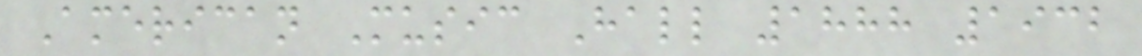American Music Hall 1888 1932
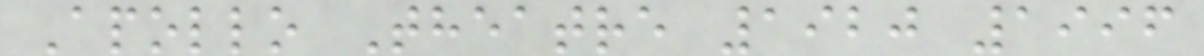Apollo Theatre 1920 1996
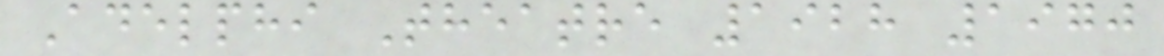Adelphi Theatre 1928 1970
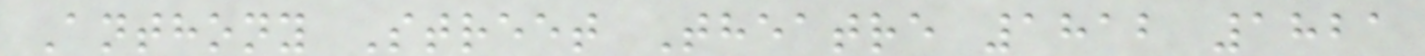Anthony Street Theatre 1812 1821
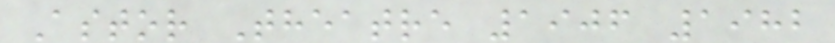Astor Theatre 1906 1982
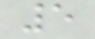5
